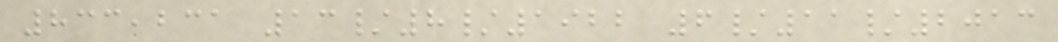833,231 13/8/1922 6/11/2013
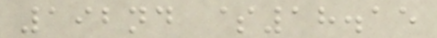192nd $18.15
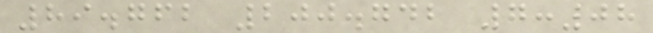89.762 200.742 7:08
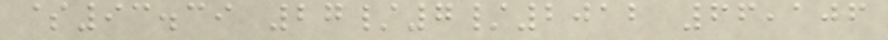$93.39 27/7/2012 66,106
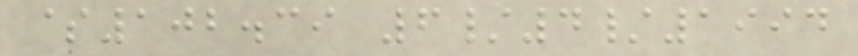$102.39 6/4/1994
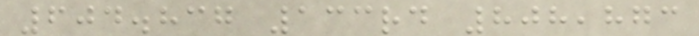604.837 133rd 808,873
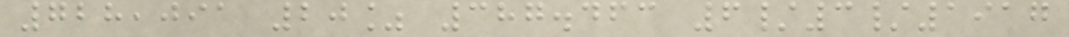728,091 20% 387.463 6/3/1917
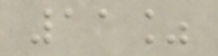11%
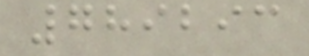789293
